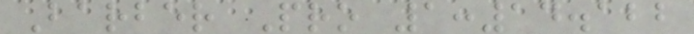Barber Pro 1:14.122
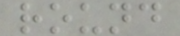round
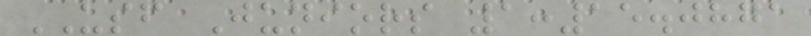USF Juniors 1:15.0871
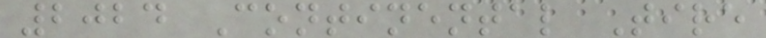2024 Continental Tire
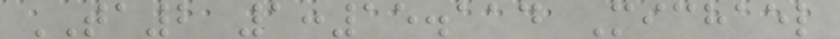TA2 1:15.114 Michael
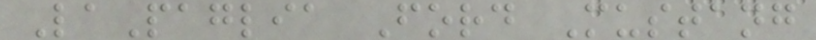LaPaglia Ford Mustang
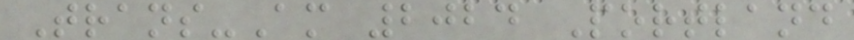Trans-Am 2024 Portland
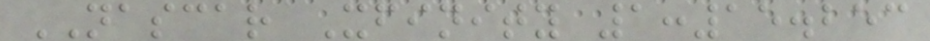NASCAR Xfinity 1:15.253
